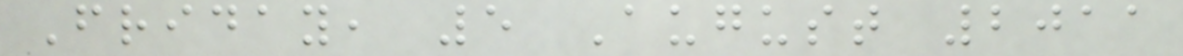Friday, 5 August 2011
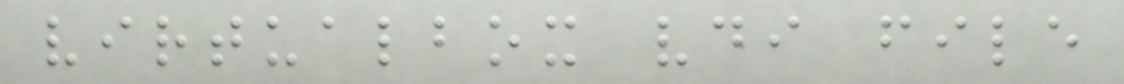virtualbox vdi file
